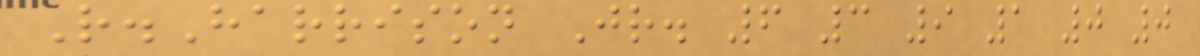R.Harrison Jr. 6 3 9 1 0 0
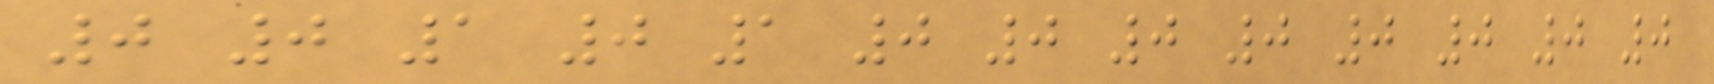0 0 1 0 1 0 0 0 0 0 0 0 0
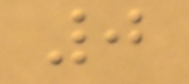0
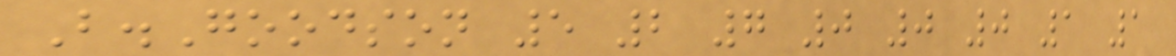B.Goodson 5 2 7 0 0 0 1 1
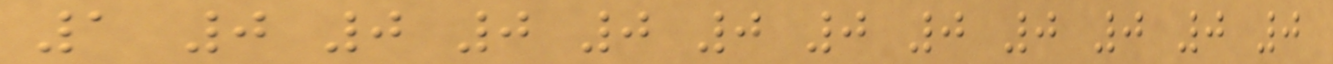1 0 0 0 0 0 0 0 0 0 0 0
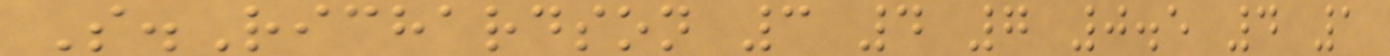S.Richardson 3 4 7 0.5 4 1
